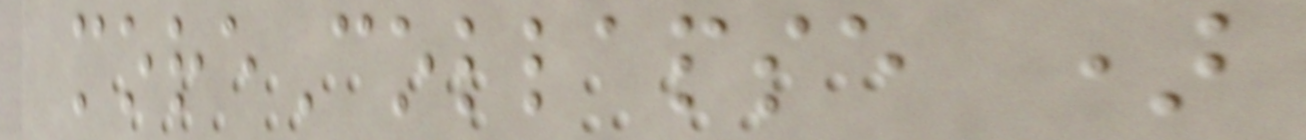moreCollapse )
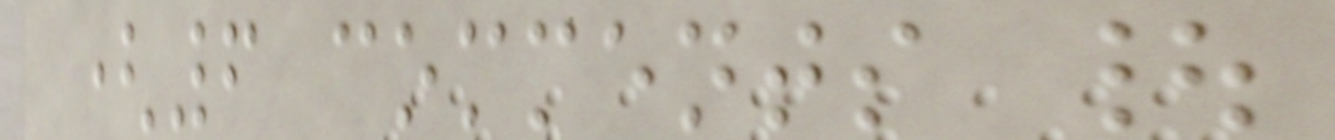(6 comments |
